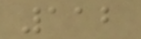112
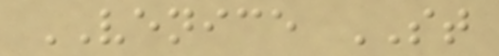VENICE ST
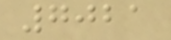7021
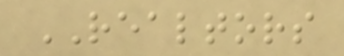REALTORS
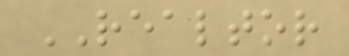REALTOR
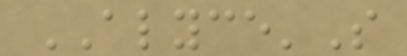ALYCE'S
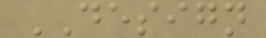DESIGN
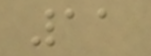11
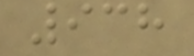938
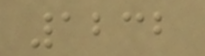1232
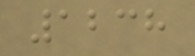1238
